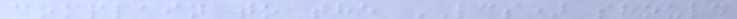complain to the LCS) should
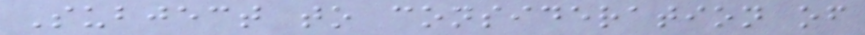Subject to consideration of
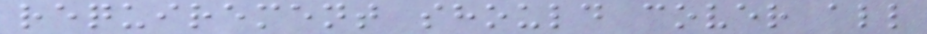requirement should cover all
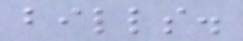bills.
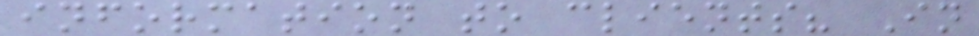information to clients? In
